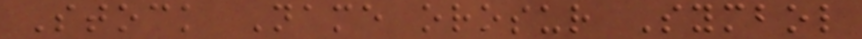Stock Name orosur Symbol
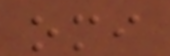omi
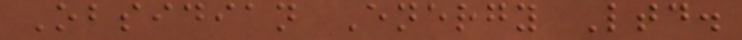Obsidian Energy Ltd.
